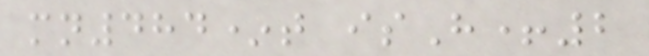mn484*t isH+2
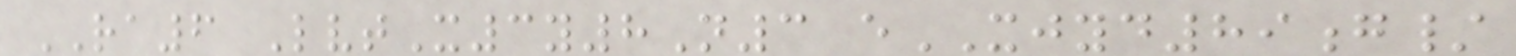RA6 LvtX3y8N3 eXJYD89g/
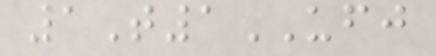1T1UFJ
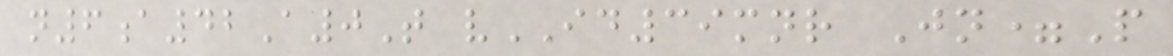n6a42A0T vID39mnr Jn=P
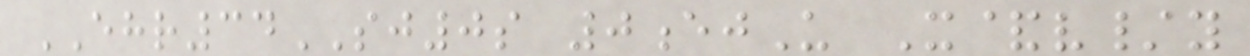EHR34SJ0s 0ejU X&v/y
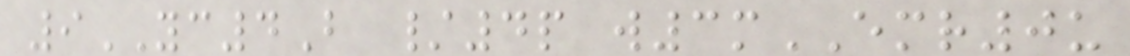9YC4B /4p w3mEMR0u
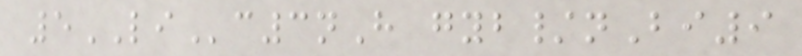5LIc3nH gyb/nBi9
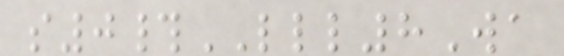s0#LLL8Wa
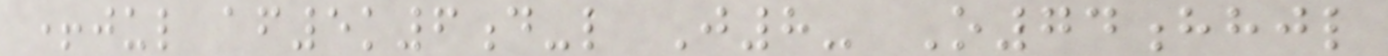+jul af5k6d-l J8- O74hhjl
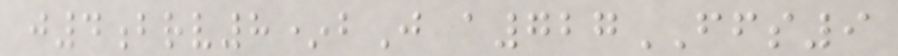j4brv8*bJ a727FFS9
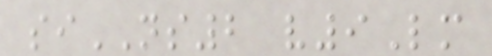siNS2 v9Lm
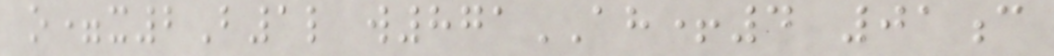o=x2B1l w871AH+4 01c
